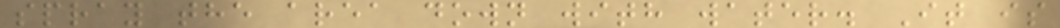spray the area down with water. It is
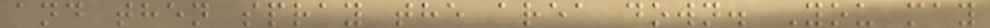and then spray the area down. You may
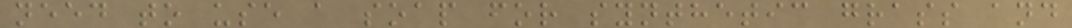need to use a soap for synthetic grass and
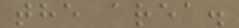the area.
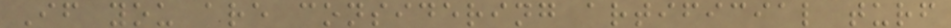If you are considering artificial turf
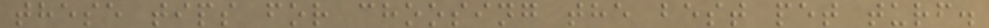these tips for choosing the best pet turf.
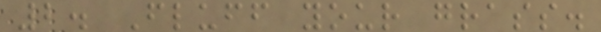2. Fluff your grass.
